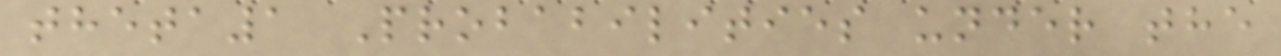theta1 Probabilities under the
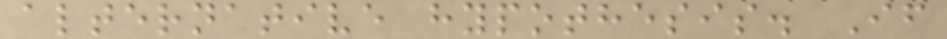alternative hypothesis. If
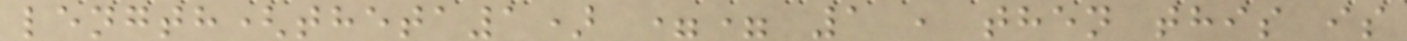length(theta1) == 1 , then this is
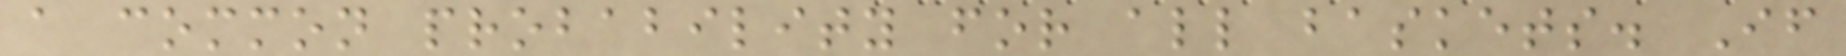a common probability for all baskets. If
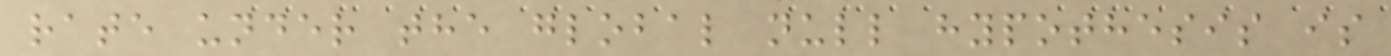rate under the global null hypothesis is
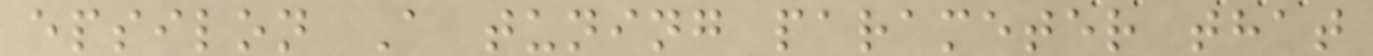epsilon A tuning parameter that
